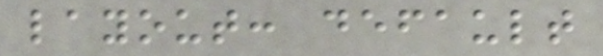layout: default
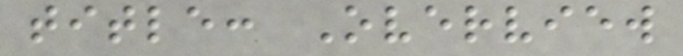title: Overview
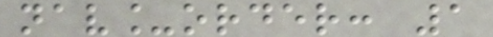nav_order: 1
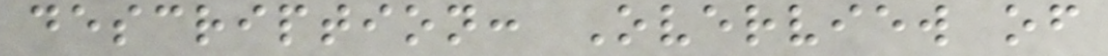description: Overview of
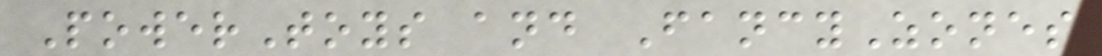PowerToys and FancyZones
